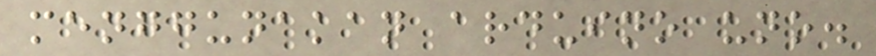menggunakan arduino uno.
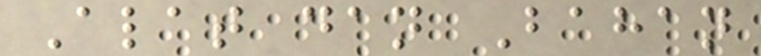Alat dan Bahan
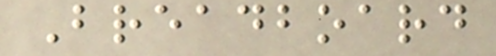Breadboard
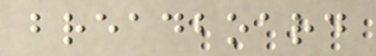breadboard
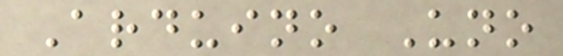Arduino Uno
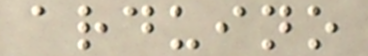arduino
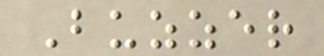Buzzer
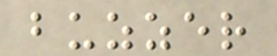buzzer
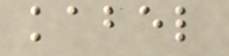kabel
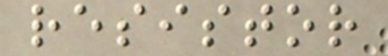resistor
